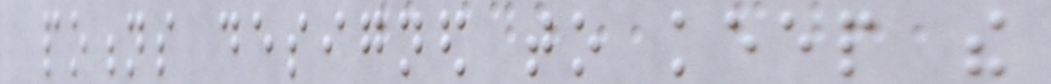potions designed to keep the
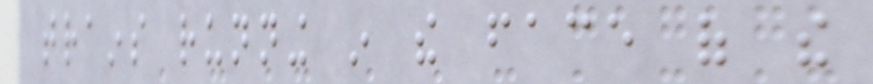trains running in the face of the
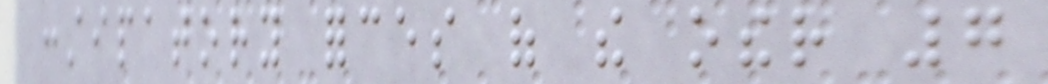constipatory forces of the other 7
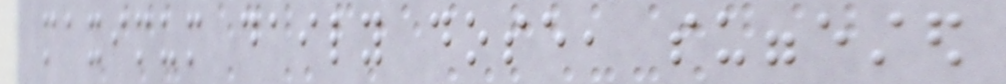maximum daily dose, suggested
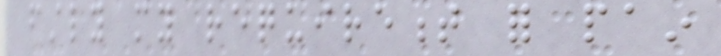firstly my requirement for pain
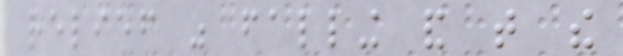relief was falling and that the
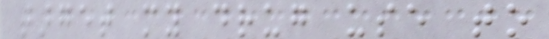target my drug use to
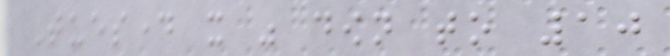Tuesday it was down to 10
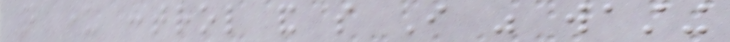quite under control and so I was wasting
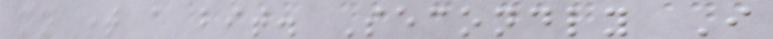my time a bit. Secondly I
